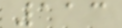113
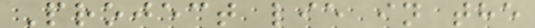Project lie in the
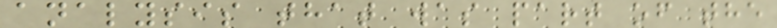analysis that was part of the
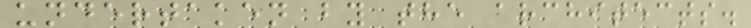undertaken by the architects.
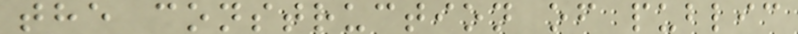the construction of public
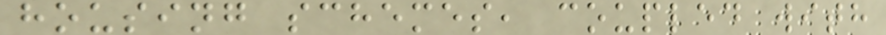housing schemes, coupled with
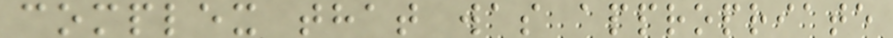complex that was appropriate
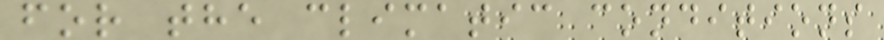for the climatic conditions
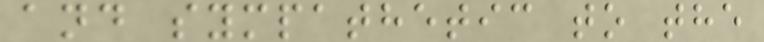and sympathetic to the
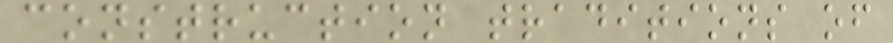construction traditions of
